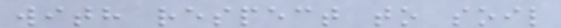with respect to soil
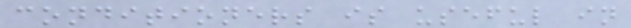conditioners is useful in
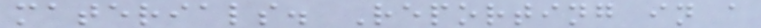materials. Reporting in a
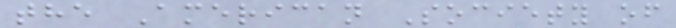the American Society of
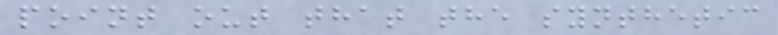point out that the synthetic
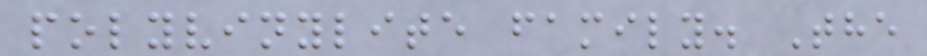polyvinylite family. The
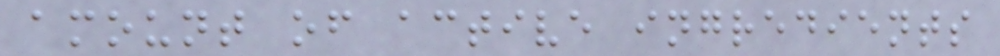amount of active ingredients
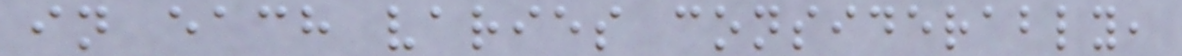in each varies considerably,
